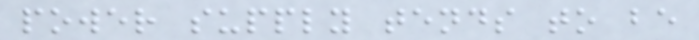power supply tends to be
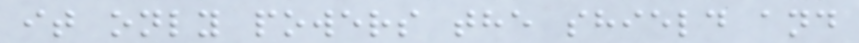it only powers the shield and
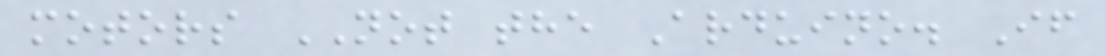motors NOT the Arduino. If
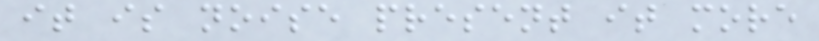it is noise present it more
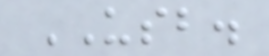USB.
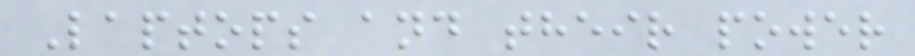Laptops and their power
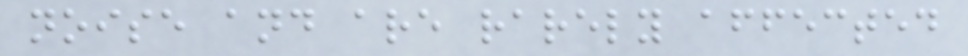noise and are rarely affected
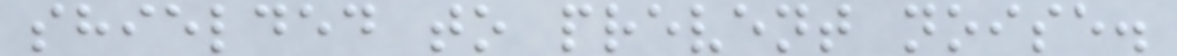shielded to prevent noise.
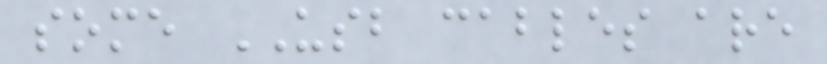some USB cables are
